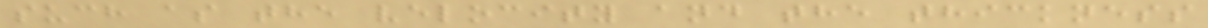such as the velocity and the thickness
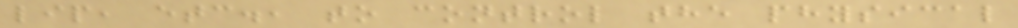lip, etc., to control the physical
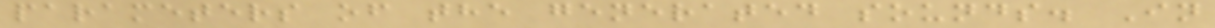parameters of the generated sounds. In
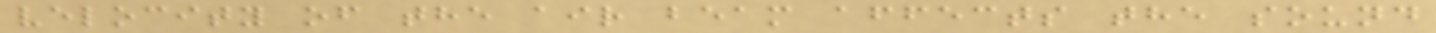velocity of the air beam affects the sound
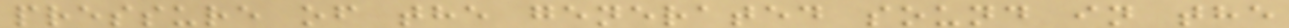pressure of the generated sound in the
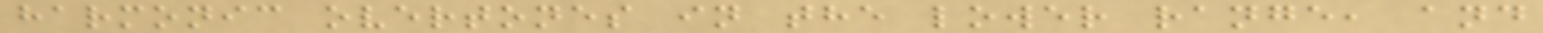harmonic overtones in the lower range, and
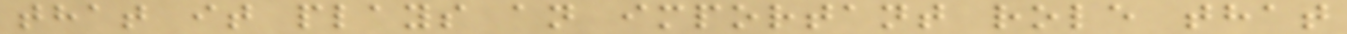that it plays an important role that
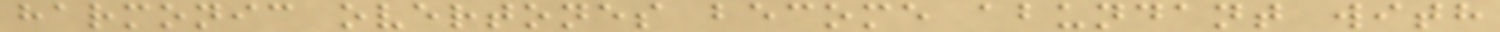harmonic overtones become abundant with
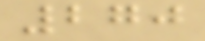270
